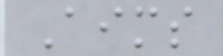Aims
